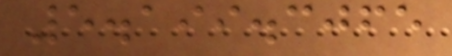5.199.3065
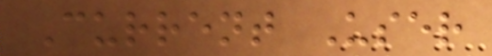Current User
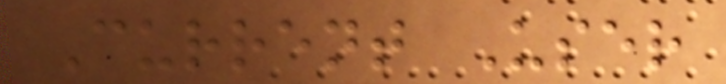Current User
